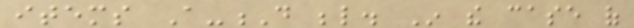items A-D below. In the case of
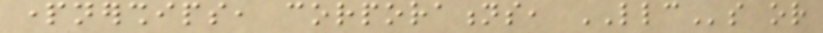partnerships, corporations, LLCs or
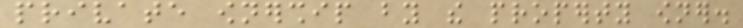private ownership by the property owner.
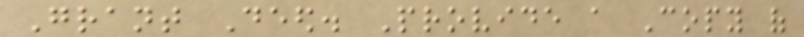Grant Deed. Provide a Copy of
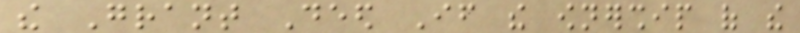the Grant Deed If the ownership of the
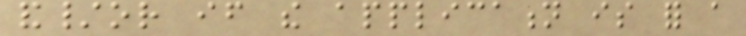and/or if the application is for a
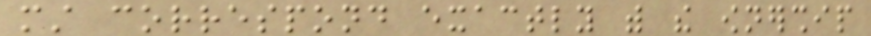must correspond exactly with the ownership
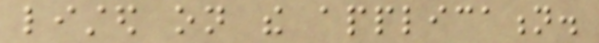listed on the application.
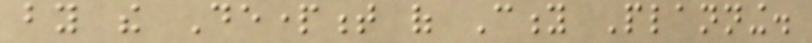by the Department of City Planning.
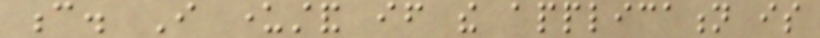c. I understand if the application is
